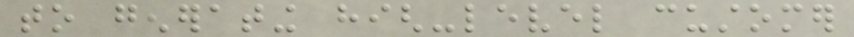to generating high-level customer
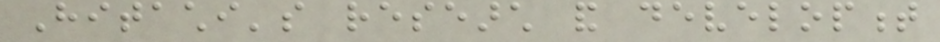Hitachi's research and development
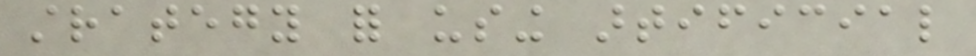strategy for using artificial
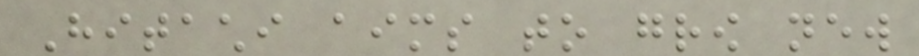Hitachi aims to grow new
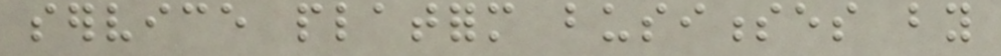service platform businesses by
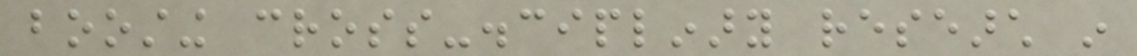boosting cross-disciplinary research in
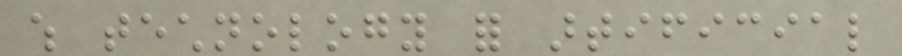which technology for artificial
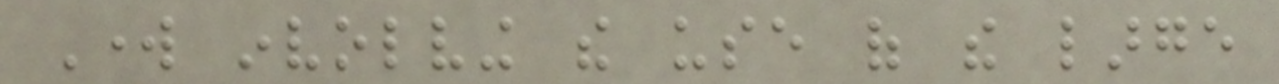Work involving the use of the large
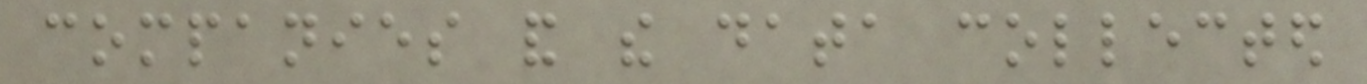companies and the data collected
